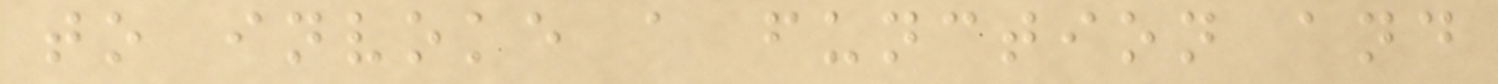to invoke a function and
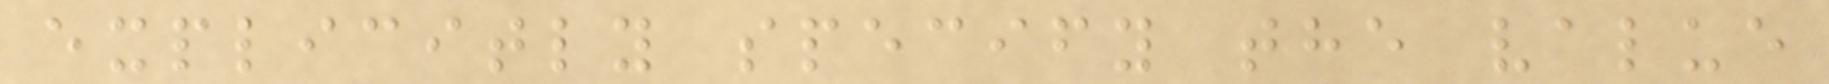explicitly specify the value
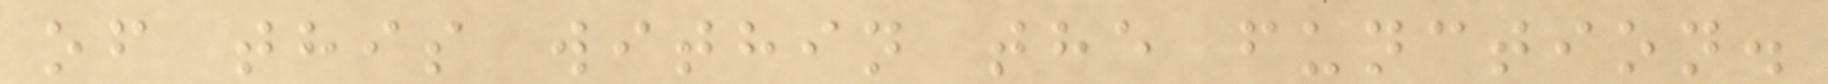of this within the function.
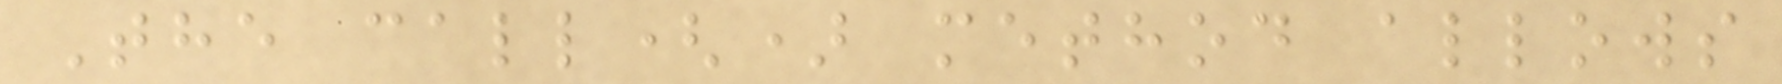The call() method allows
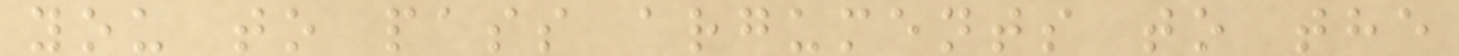you to pass arguments to the
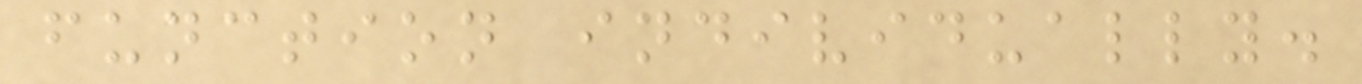function individually.
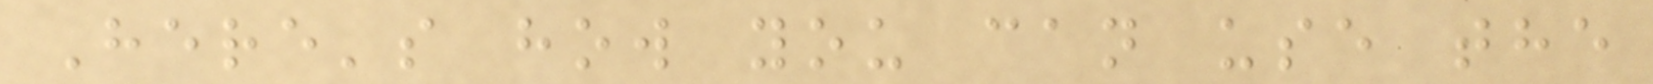Here's how you can use the
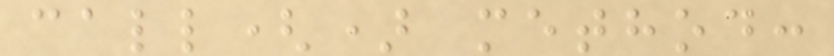call() method:
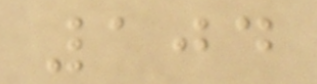104
